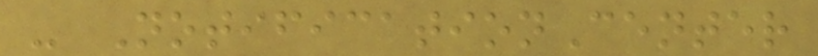- NotificationCenter
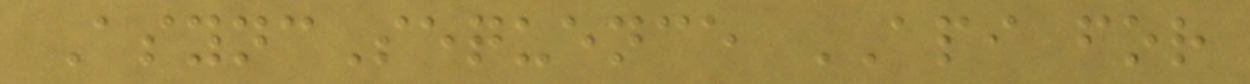AsyncSequence API for
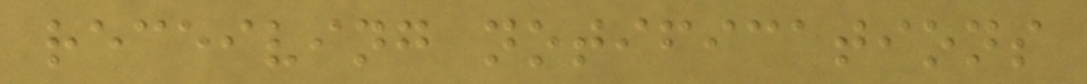receiving notifications
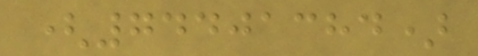(74401384)
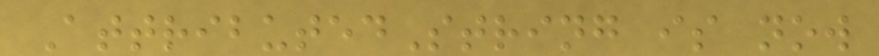AttributedString is now
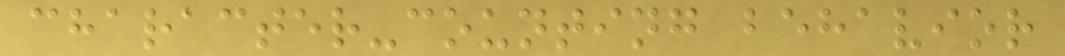character-counting behavior
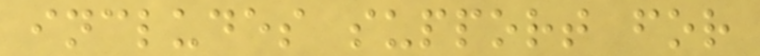includes support for
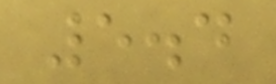5.4
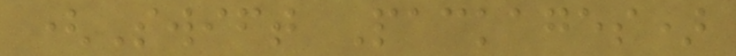(Swift Packages)
